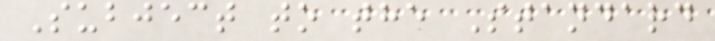Subject to the Standard
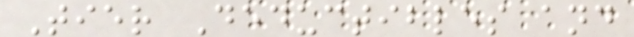Tier Deductibles and
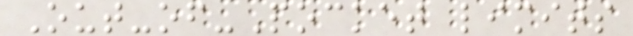Out-of-Pocket limits
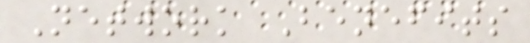Network Benefits
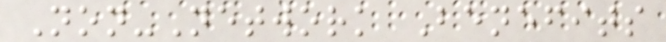Non-Network Benefits
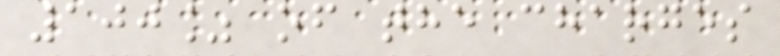100% of the charges
